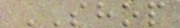SHOP
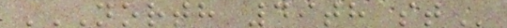NORTH 49TH ST
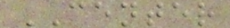CENTER
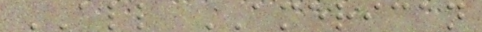ALL AMERICAN
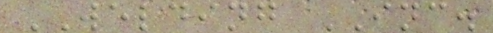WELDING INC.
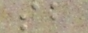sb
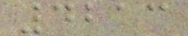4213
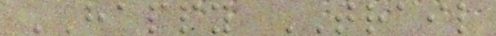HAPPY TRAIL
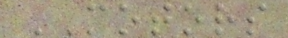MOTORS
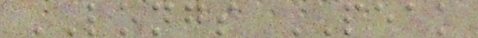LONGS PEAK
